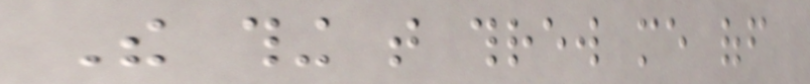The thing that threw me off
